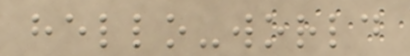hello-world
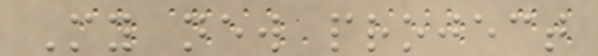My new project
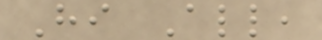Hi All,
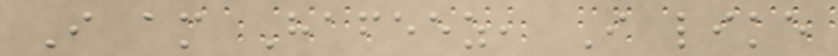I am Hafeez, I like
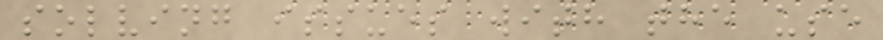solving issues with the use
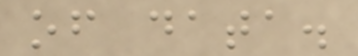of data.
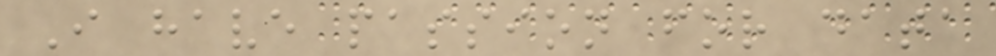I have passion for data
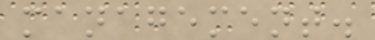management.
